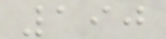190
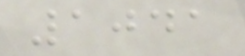1041
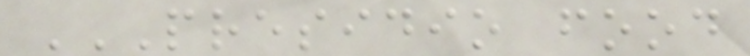PRESIDIO FOOD
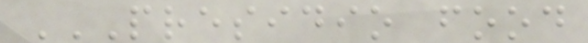PRESIDIO FOOD
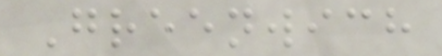Greenwich
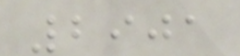2901
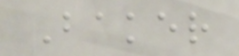Baker
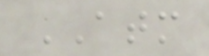ATM
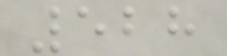528
